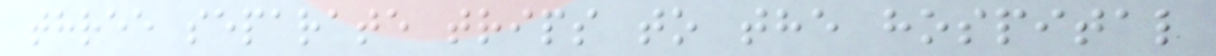three separate trips to the hospital
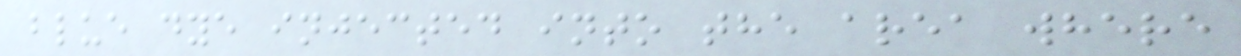blue dye injected into the area where
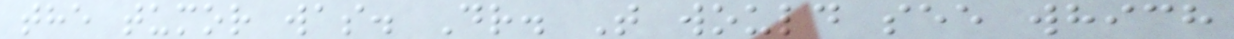the tumor was. Dr. T would see which
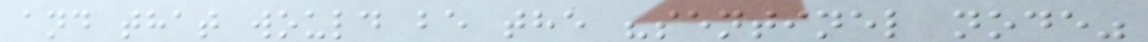and that would be the "sentinel node"
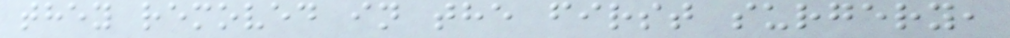they removed in the first surgery,
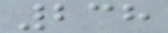238
